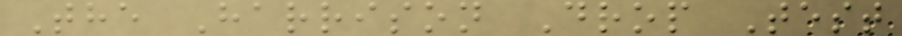The Harrison Drop Test
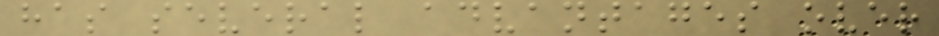has several advantages over
